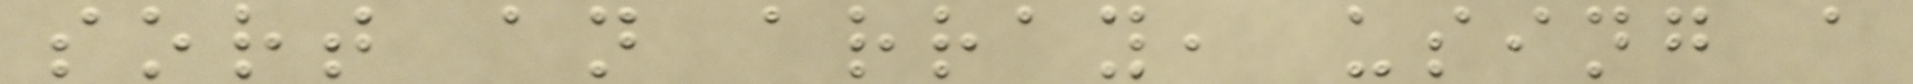sort an array, using a
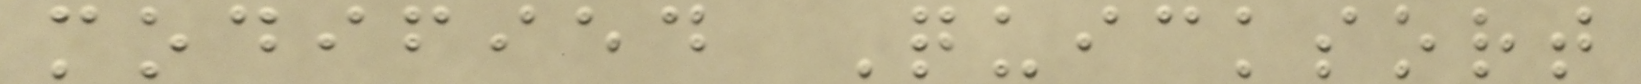modified Quicksort
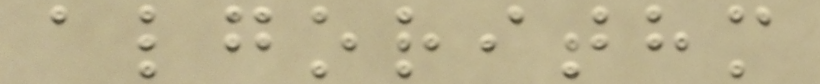algorithm
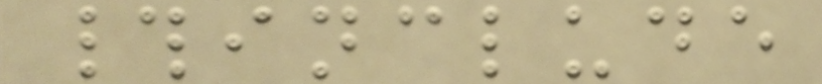#include
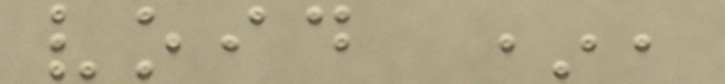void *,
